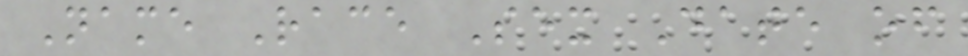Name Race Sex Date of
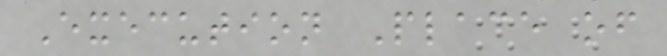Execution Place of
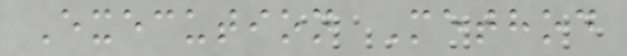Execution Method
